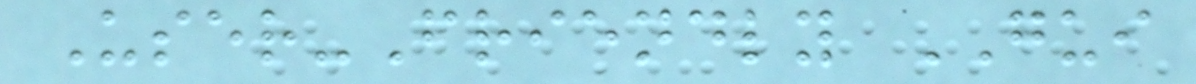User-Friendly GUI
